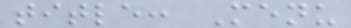title: Menu
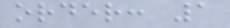order: 1
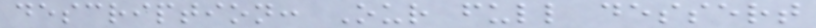description: Our full dessert
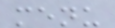menu
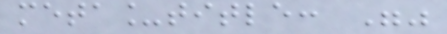meta_title: ""
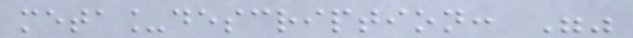meta_description: ""
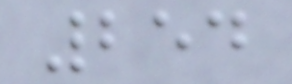254
